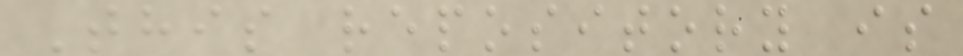This repository is
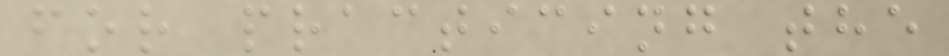for practicing the
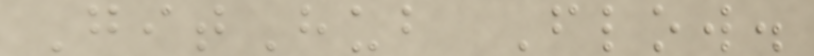GitHub Flow.
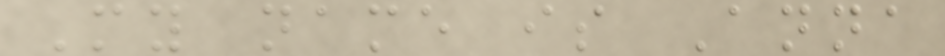My name is Anna
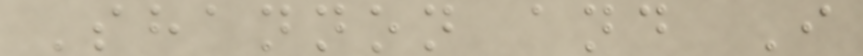Shannon and I
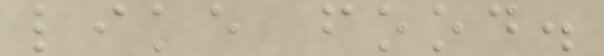like food.
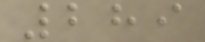289
